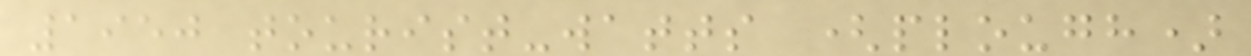1950 tourist-watts (plough)
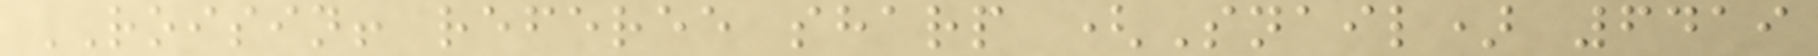ROISIN! referee sharp (Snail) 6419
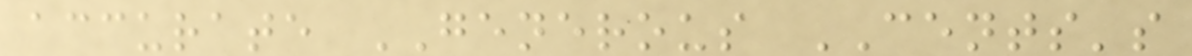accurate GENEROUS CENTS's
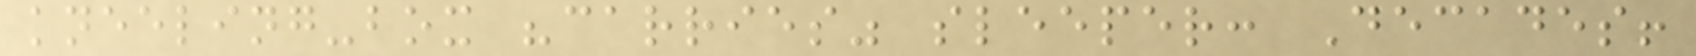kneeling-box "carries" sleeper: Decades!
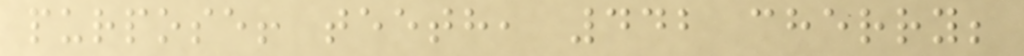purpose! teeth, 442 cherry;
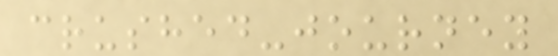crushed-journey
